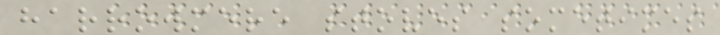harrowmere stoves sometimes
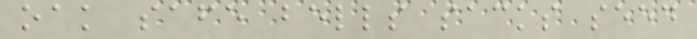oak safe bells sacks seed
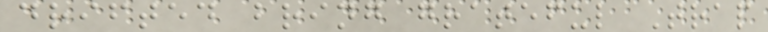drifted bring grateful Trap
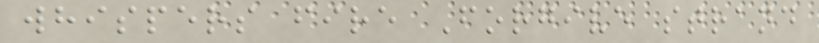whispers fire Forgive strand
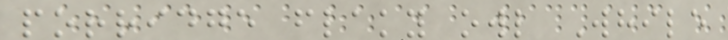porridge flaky owl While
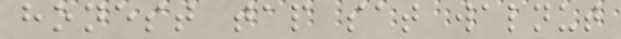honest tap sat walnut
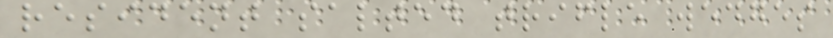resident salted trifle wedges
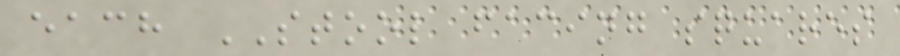each STOOL facing squares
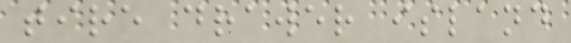tire drawer island
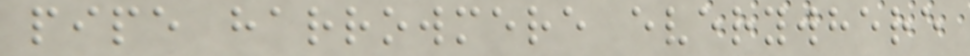pipe harrowmere everywhere
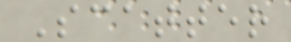Scatter
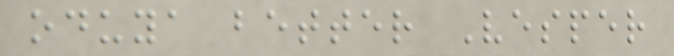oduya better Vesper
